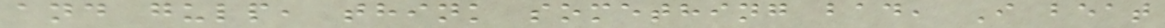and gulp, think something bad, I beat
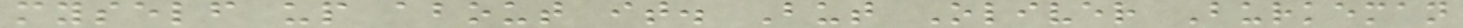myself up about it. But Oliver Burkeman
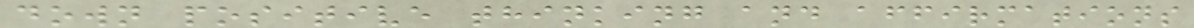down positive thinking and affirmations
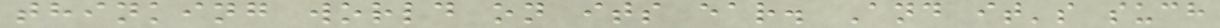thinking world on its ear. And it's such
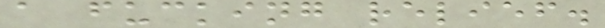a fucking relief.
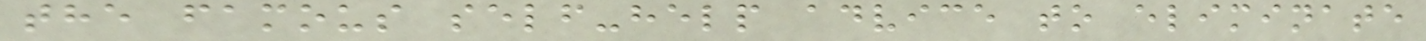the famous self-help advice to eliminate
